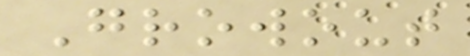Growout
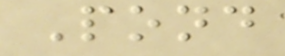Pond
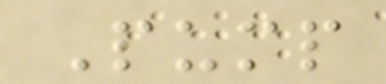Pump
